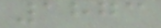1873
